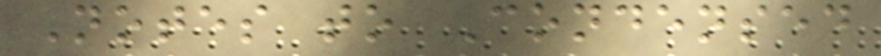Notes to Condensed
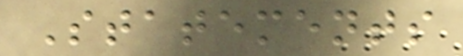Statements
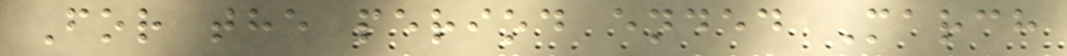For the period ended March
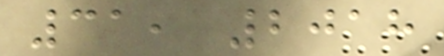31, 2018
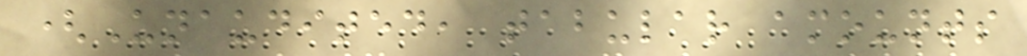(Unaudited, tabular amounts
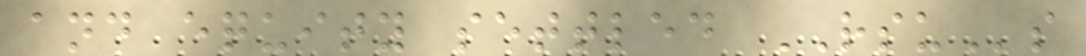and equity settled RSUs
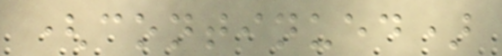(continued)
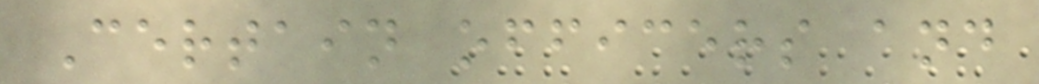Certain officers and
